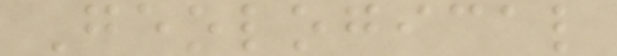Geological
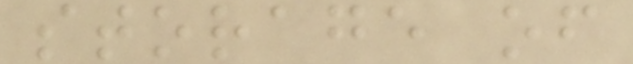storage of
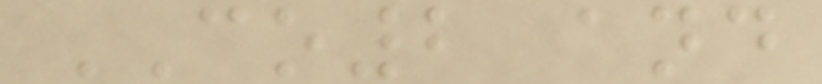CO2 and
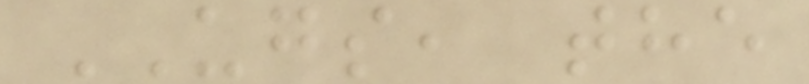UGS, the
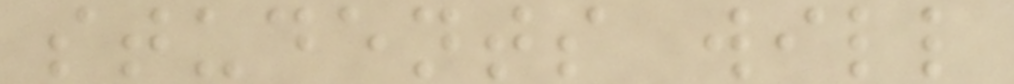students will
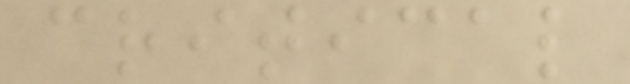critical
